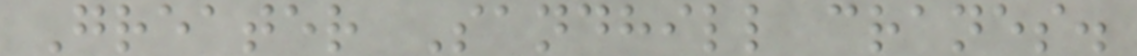Greater Sandhill cranes.
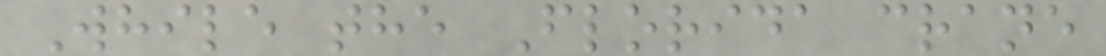While the Florida crane
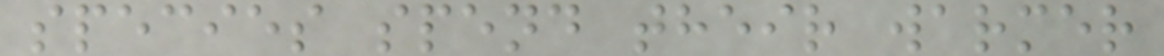species spend their warmer
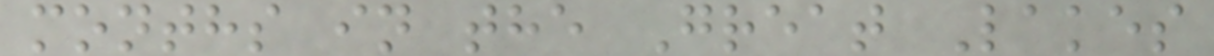months in the Great Lakes
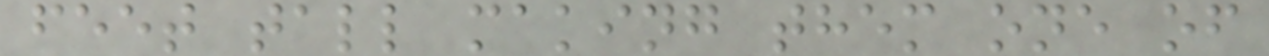feet tall making them one of
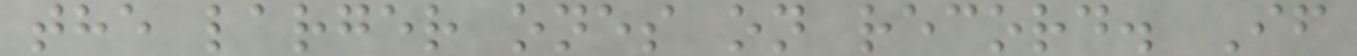the larger ones on record. If
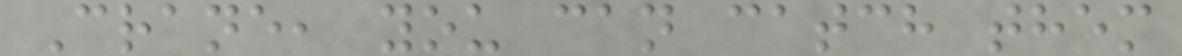Crane, you can catch them
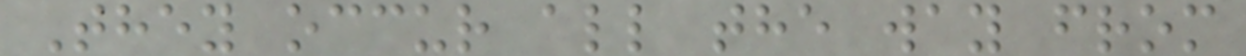They occur all the way from
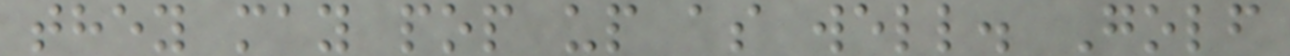they may pop up as well. Golf
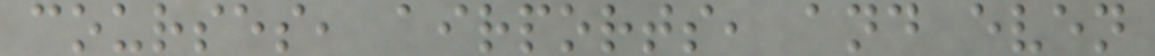courses, airports, and even
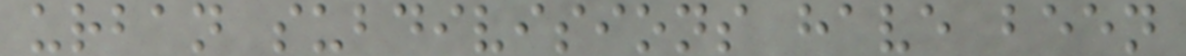urban subdivisions have been
